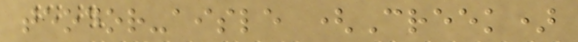teodor-aisle (Creek)
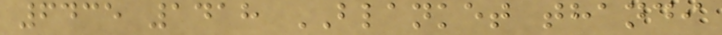6435 1418 BLANKET thandi
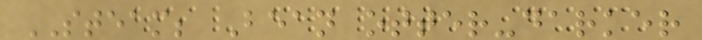STEAM; Bean otter-darker
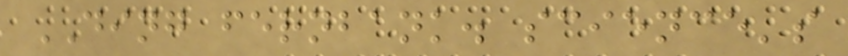DING fernbank. science's
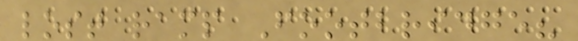lost ramp Footbridge?
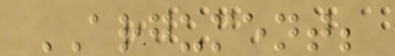ARGUMENT;
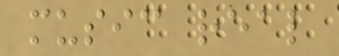music real
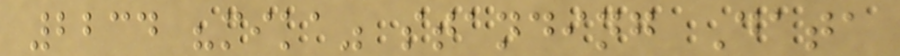2234 "mika" standing Data
